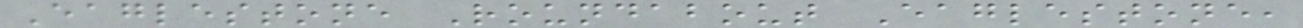Eaglestone Roundabout Eaglestone,
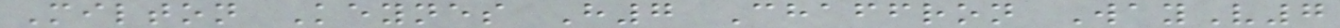Milton Keynes H7 Chaffron WayV7
